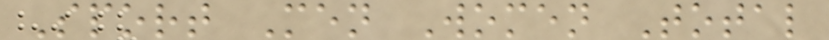Sport Men Women Total
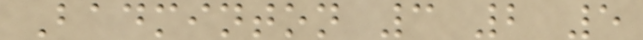Badminton 3 2 5
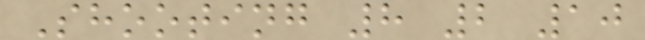Shooting 8 2 10
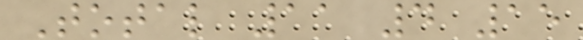Total 11 4 15
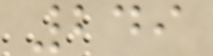249
